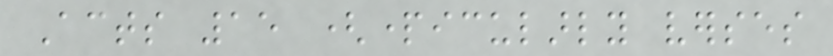Acts 15 (particularly verses
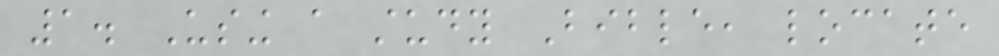1. Using a study Bible, locate
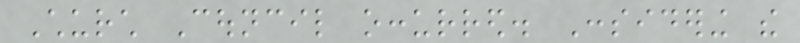Church Council occurred. Considering the
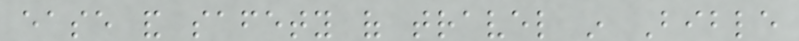ease and safety of travel in Bible
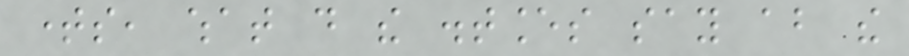times, what do the distances say about the
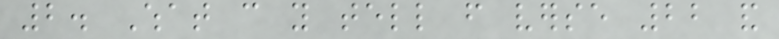2. What can you tell from verse 22 and
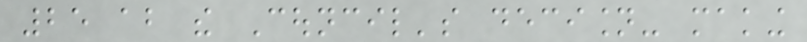25 about the Council's decision- making
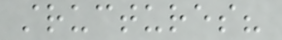structures?
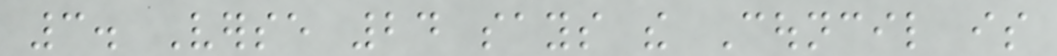3. Verse 24 says the Council is
